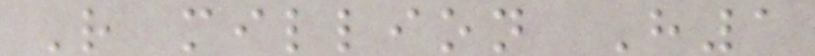R million H1
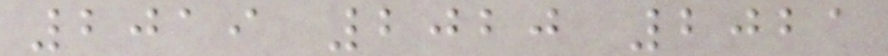2019 2020 2021
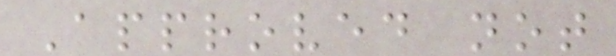Approved not
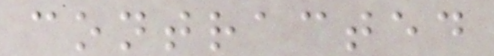contracted
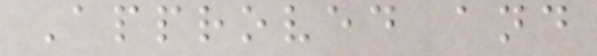Approved and
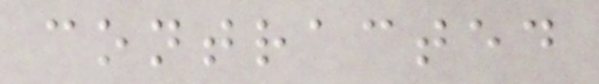contracted
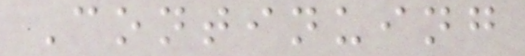Continuing
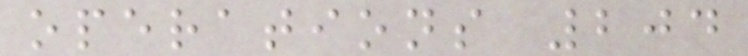operations 204
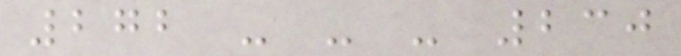272 - - - 230
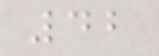42
